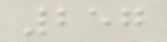257
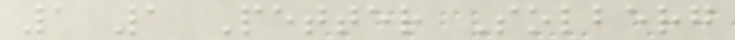1 1 Petter Solberg
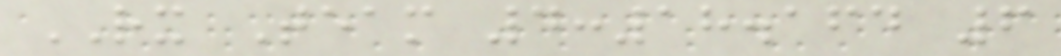RX Team 4:18.164 6
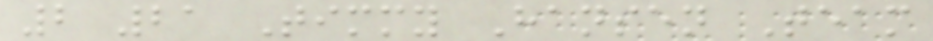2 21 Timmy Hansen Team
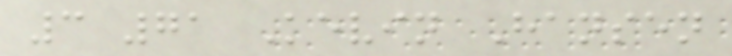3 71 Kevin Hansen
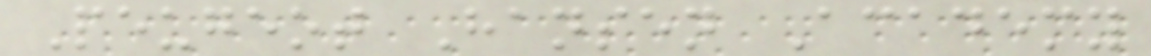Peugeot Hansen Academy
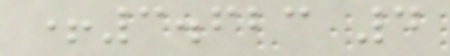+3.623 4
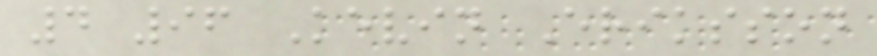4 96 Kevin Eriksson
